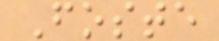Foste
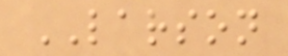LARSON
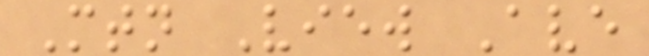Mtn View Ave
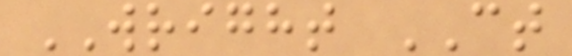WRIGHT CT
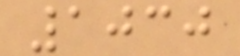1030
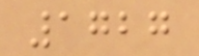1727
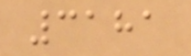3181
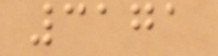3171
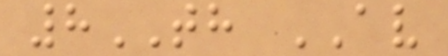8TH AV
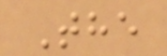The
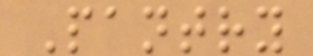Pantry
